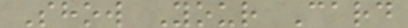Show Your Card
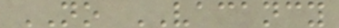NO VACANCY
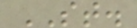ST.
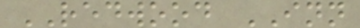REDWOOD INN
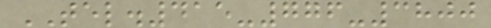TEL.415-776-3800
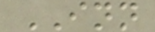INN
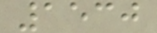1530
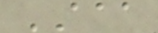AAA
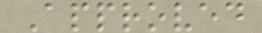Approved
